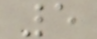5
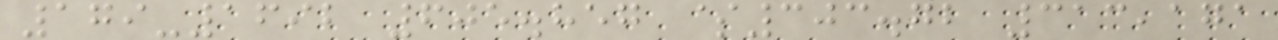179-1692 605.857 $303.72 313,171
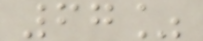67%
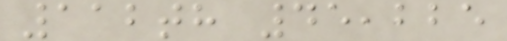112th 45,225
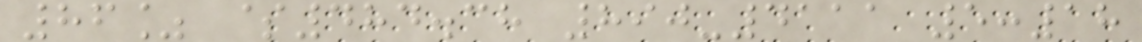86% $484.38 890-4111 5:18
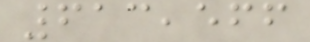613,566
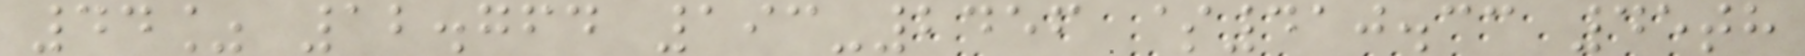44% 12.764 193-2456 $410.33 45th
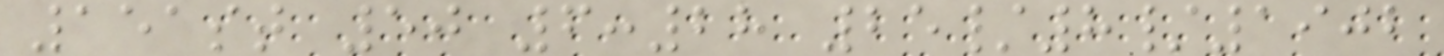151st 50 6:28 25/8/1902
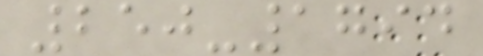250-1794
